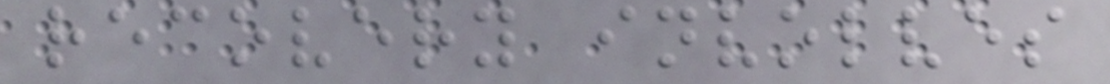recovery involves
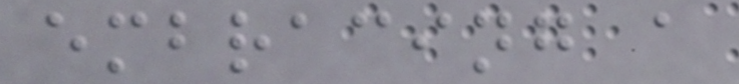embracing a
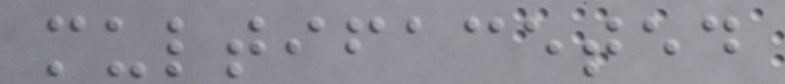multifaceted
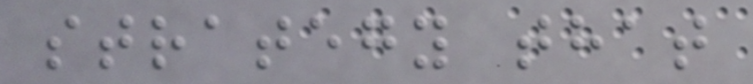strategy that
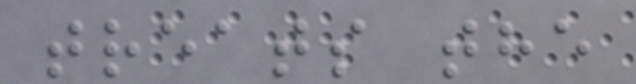treats the
